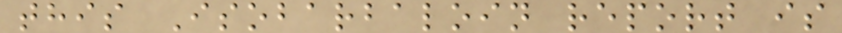this Isobarbaloin report is
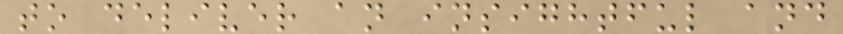to deliver an insightful and
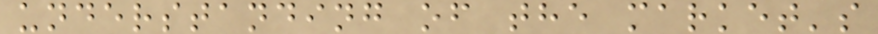understanding of the market's
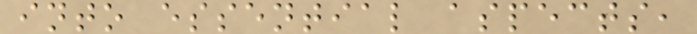into essential aspects,
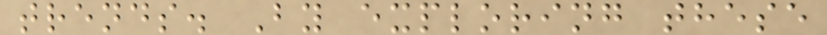trends. By exploring these
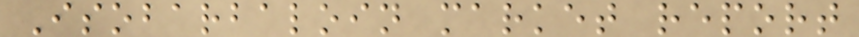Isobarbaloin market report
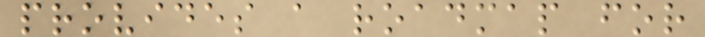provides a roadmap for
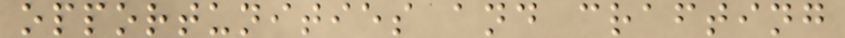opportunities and crafting
